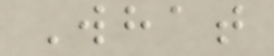What
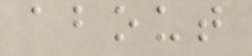about
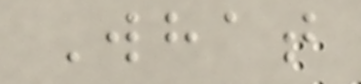What
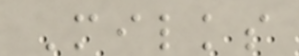Milks
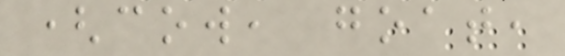(cow, goat,
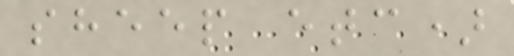sheep etc)
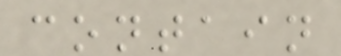contain
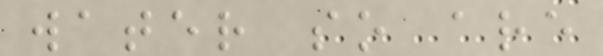water so are
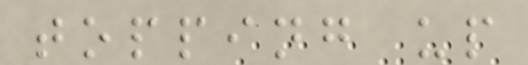topping up
